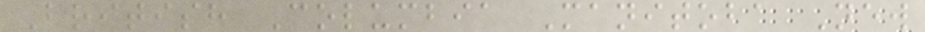British Columbia Manitoba New
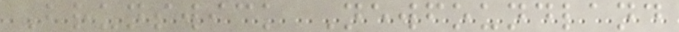Brunswick Newfoundland
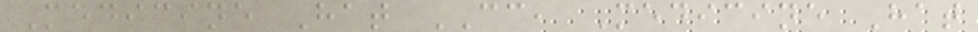Medicine Hat CC, Medicine Hat
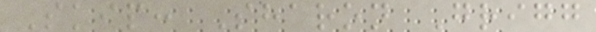Skip: Sharon Grigg
